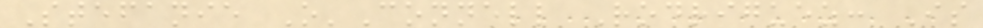Stefanie O'Connell Rodriguez: Is
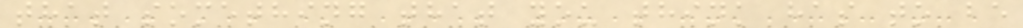that something that you think has to be
